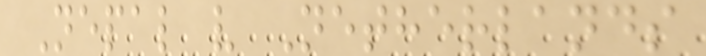Nepal v Netherlands
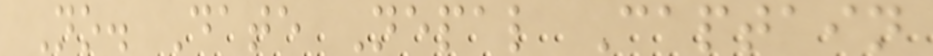No. Date Nepal Captain
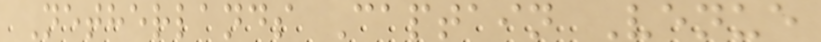Netherlands Captain Venue
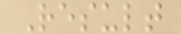Result
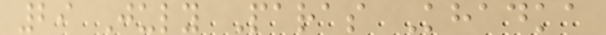29 July Paras Khadka
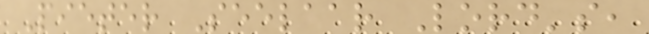Pieter Seelaar Lord's,
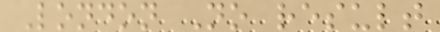London No result
